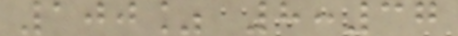100% 8:37
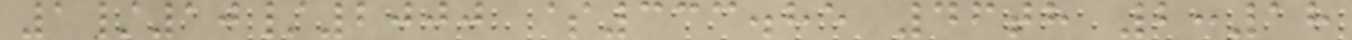1/10/2000 $333.85 46th 2:18
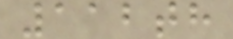112th
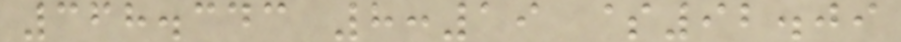368.343 8:19 $92.09
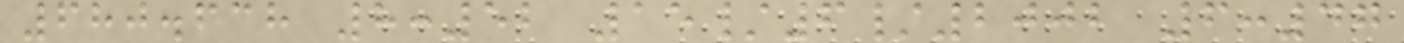680.638 8:52 15/6/2002 6:47
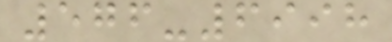576-6998
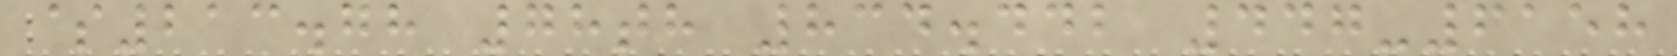$213.78 78th 834.442 447-6158
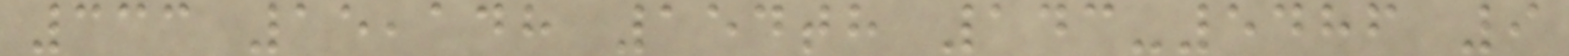333 15,148 154th 143-5486 9
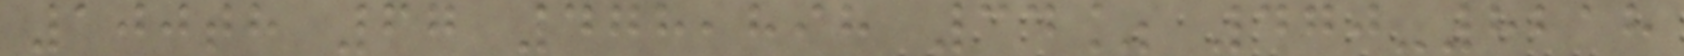100th 67 478,898 34% 470-8218
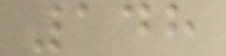148
